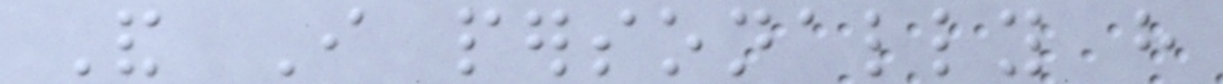And I personally have
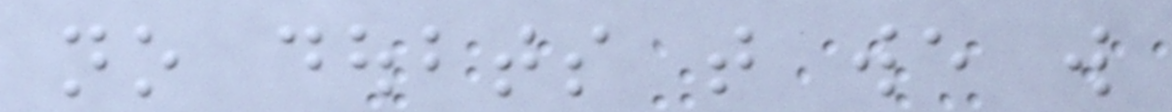no doubts that we will
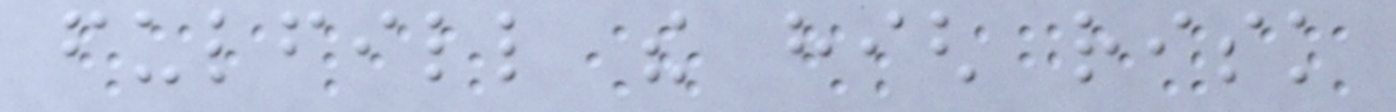fulfill the high risk
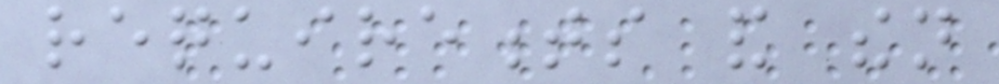requirements and then
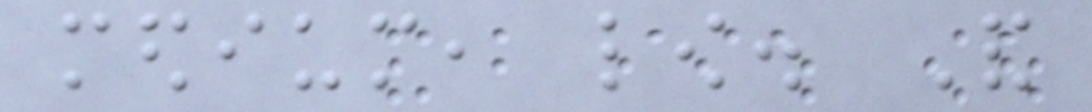medium, low. And
